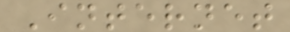Internet
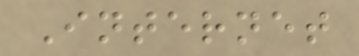Internet
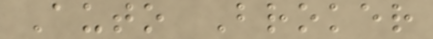Auto Broker
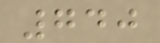740
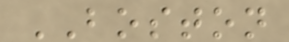BOSTON
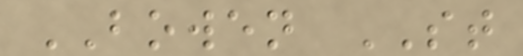BOWEN ST
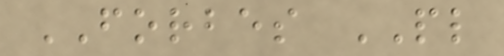FORBES PL
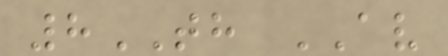8TH AV
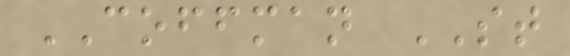COFFMAN ST
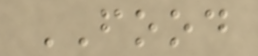FOOD
